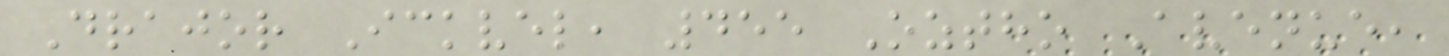Drajor Ickvel, 455 Oztho Avenue,
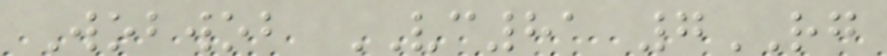Wobwob VC81 7RG
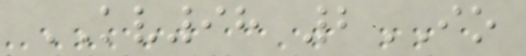KV98 2IO
